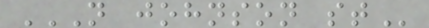N JOHNSON ST
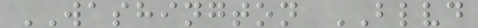WASHINGTON BLVD
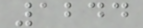1244
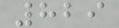829
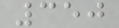350
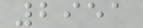2951
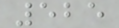525
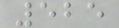525
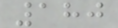180
